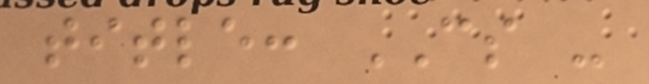title: CS -
